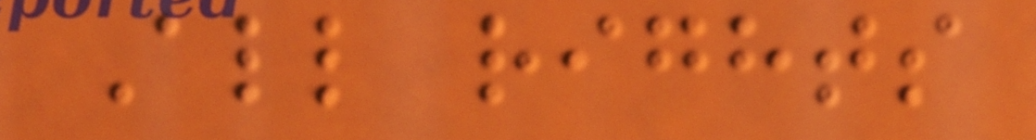All rights
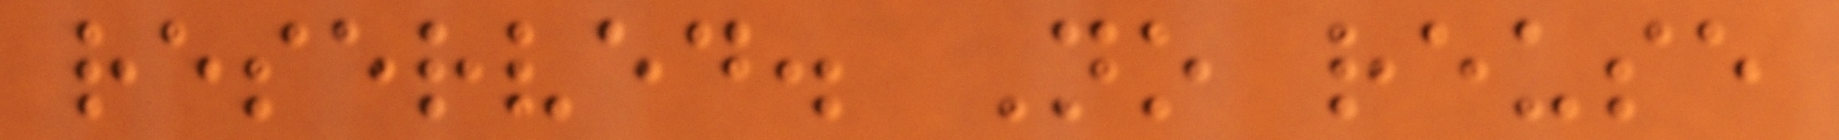reserved. No reuse
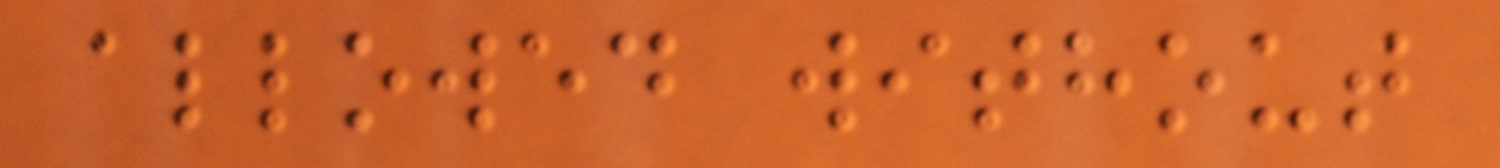allowed without
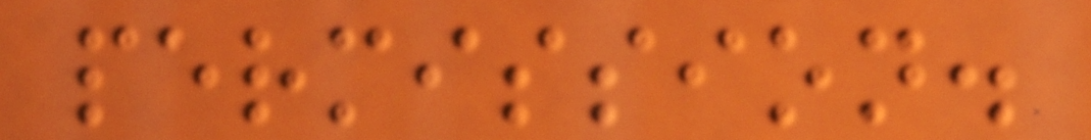permission.
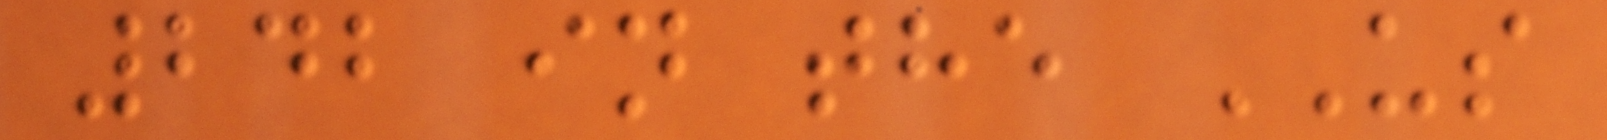242 in the US
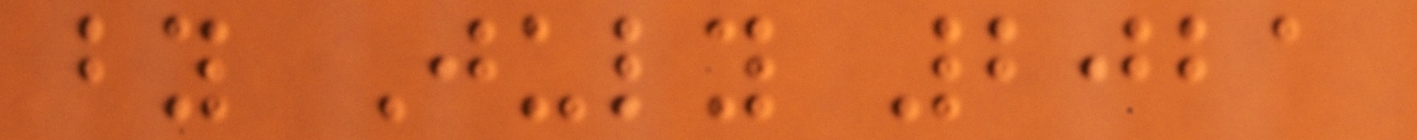by July 2021
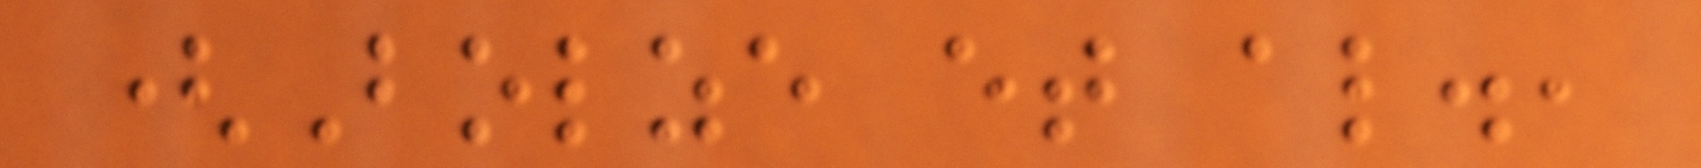(Bolze et al.,
